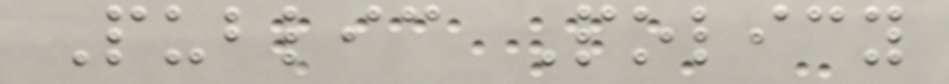Public Policy
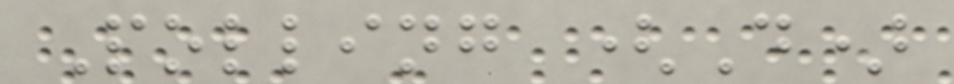Polling (D)
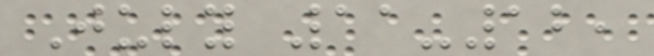July 11-12,
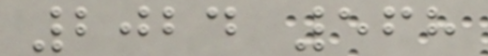2024 568
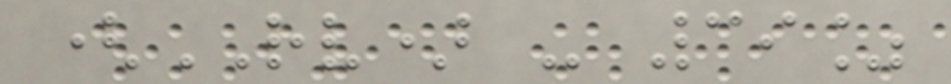(RV) - 39%
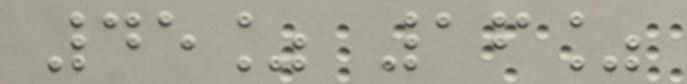45% 16%
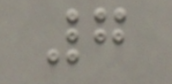7
